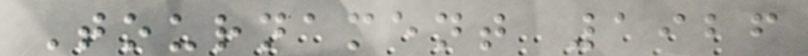Tournament 1926
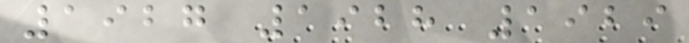1927 1928 1929
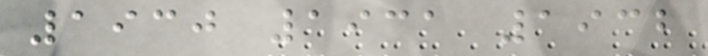1930 1931 1932
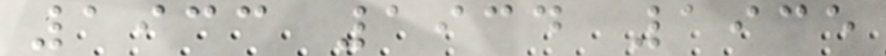1933 1934 1935
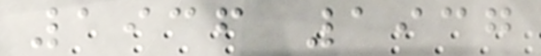1936 1937
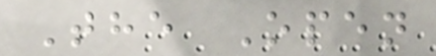The Open
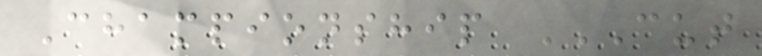Championship CUT
